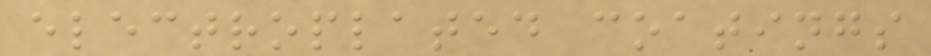electroplated coatings
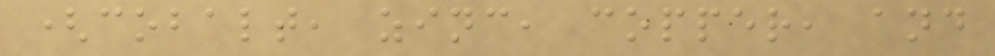(cobalt, zinc, copper, and
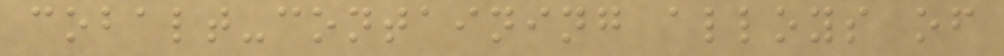cobalt-containing alloys of
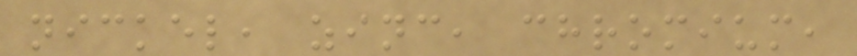nickel, zinc, chromium,
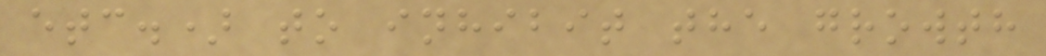etc.) to inhibit the growth
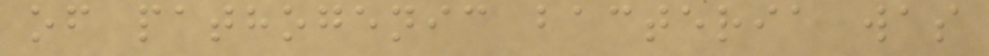of pathogenic bacteria was
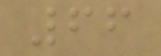66
